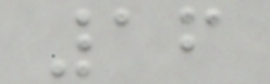16
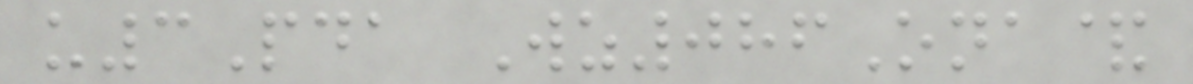u3Pda Wz086Ona&
